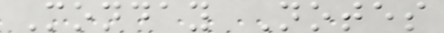Monday Notes
